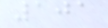101
